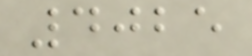4025
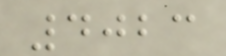4023
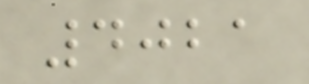4021
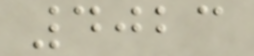4023
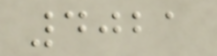4021
